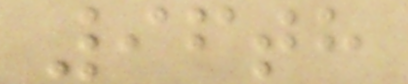96th
